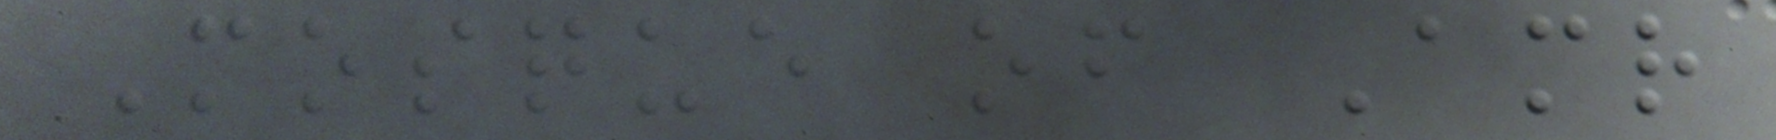Mosque of Amr
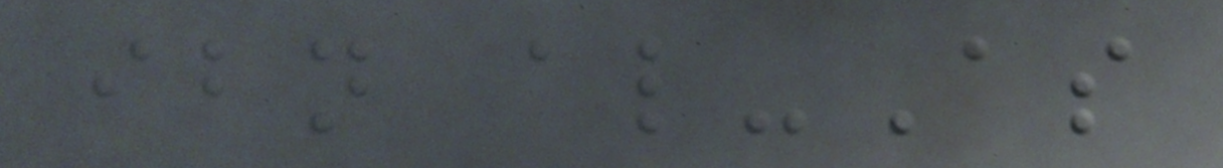ibn al-As
